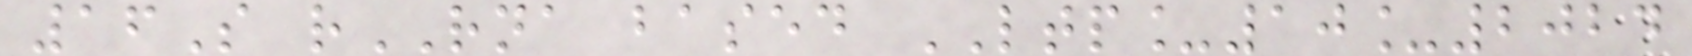16S rRNA based LTP_10_2024
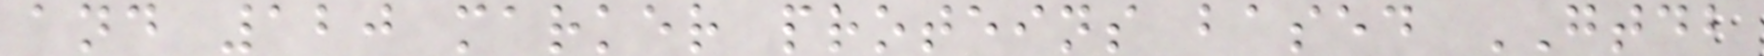and 120 marker proteins based GTDB
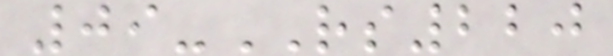09-RS220
